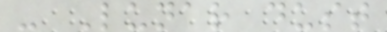- Lunar dust
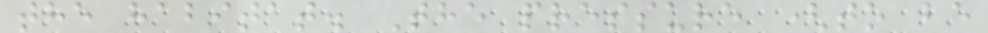the habitat. The pressure (to be
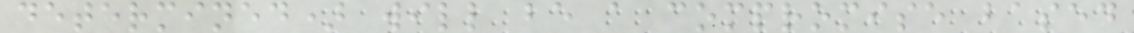determined) will be a compromise based
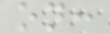on:
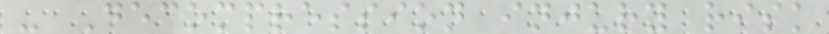- Decompression injury risk
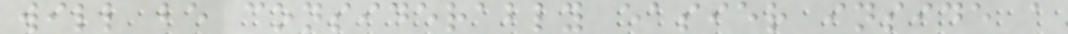will be considerably easier inside a
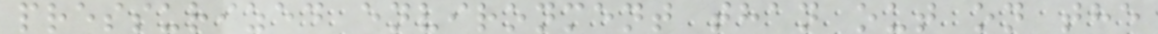pressurized environment than out on the
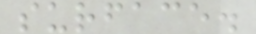surface.
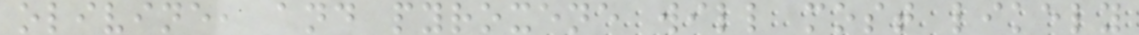olivine, and pyroxene will most likely
